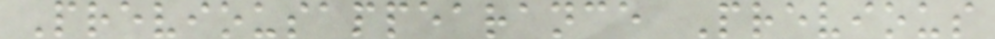Previousappearance Previous
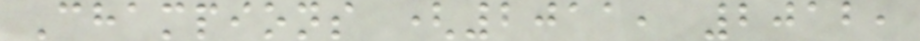Champions (2011, 2012,
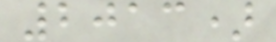2013)
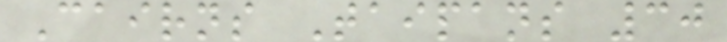Cairns Taipans 30
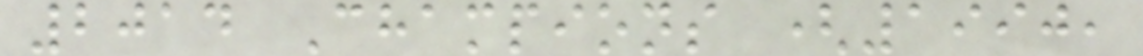2014 Champions (1990,
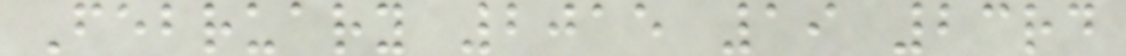February 2015 19 23rd
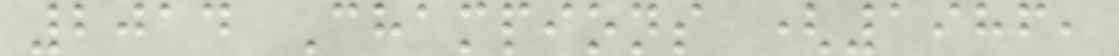2014 Champions (1986,
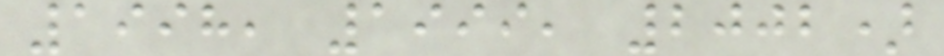1998, 1999, 2002)
